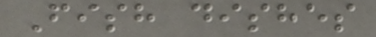Fish dishes
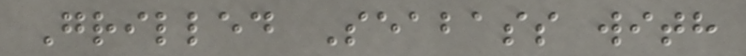Grilled Seabass with
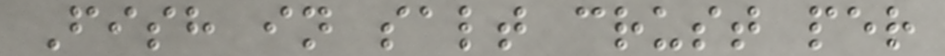Fish in salt crust per
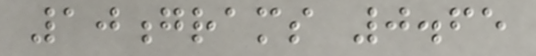10grams 0.65
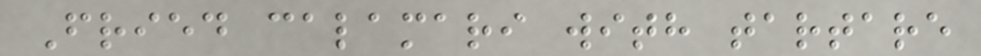Fried calamari with tartare
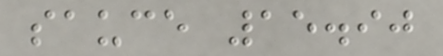sauce 15.90
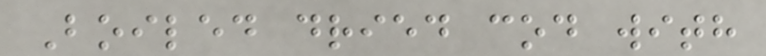Boiled dried cod with
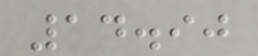14.90
